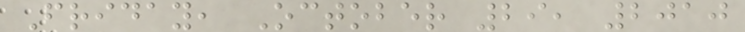Friday, October 29, 2010
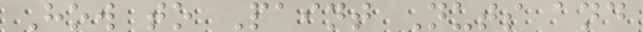How to Paint Nuts and
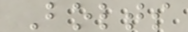Bolts
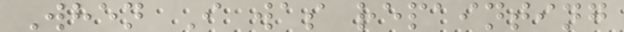When I was repainting
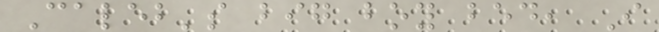Caleb's big boy bed, I
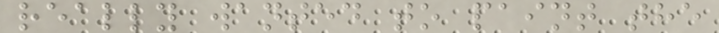really wanted to paint the
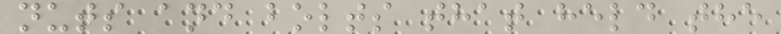nuts and bolts that held the
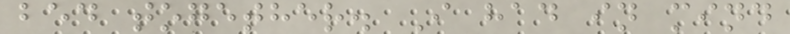bed together. I had in mind
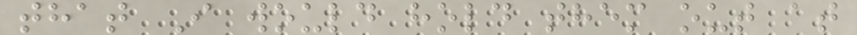that I would hold them out at
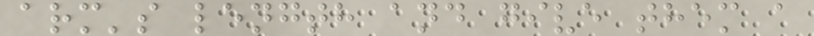arm's length and give them a
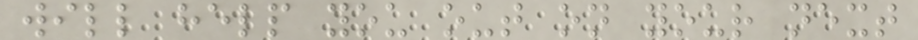will help you out on your next
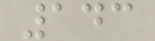143
